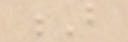B
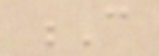C
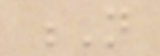N
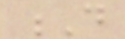D
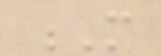M
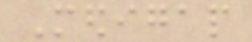Medigap
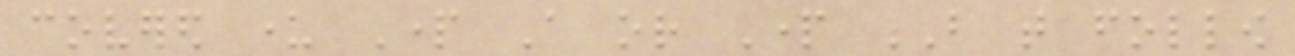covered under Part A or Part B that follow
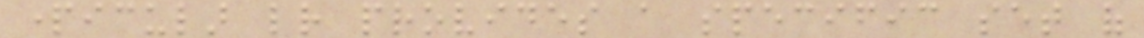particular letter provides a specific set of
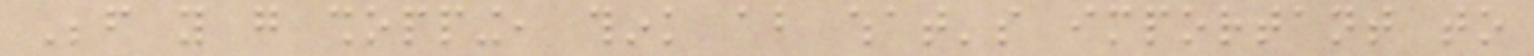Before you go shopping, think about what's important to
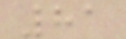81
